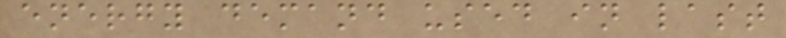energy demand used in last
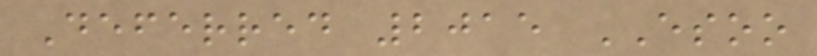Deferred 2015 ESOO
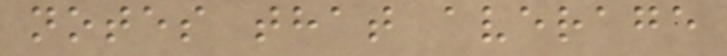notes that average
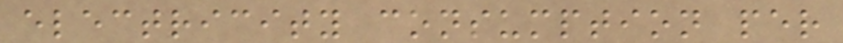electricity consumption per
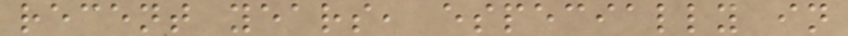recent years, especially in
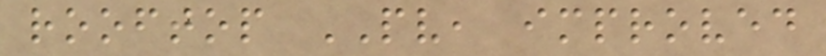rooftop PV, improved
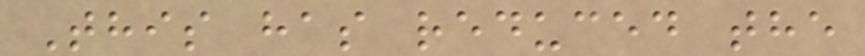This has reduced the
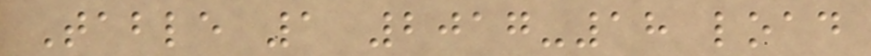Table 1 2017-18 load
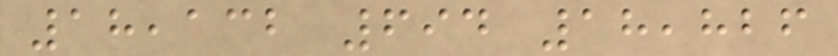18,132 694 18,826
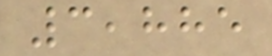3,885
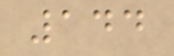144
